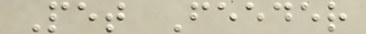Pet Feeder
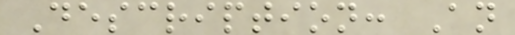Description: An
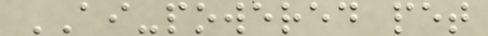AI-powered pet
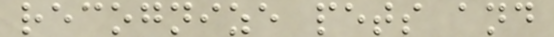recognize pets and
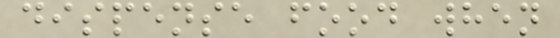dispense food when
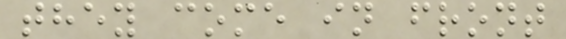they come in front
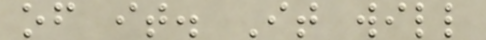of it. It will
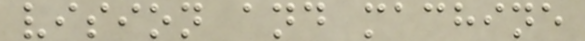vision and machine
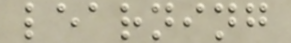learning
